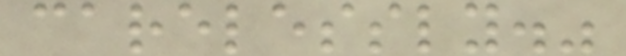carelessly."
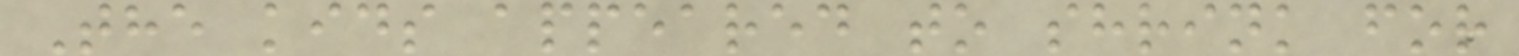The kids appeared to shrink for
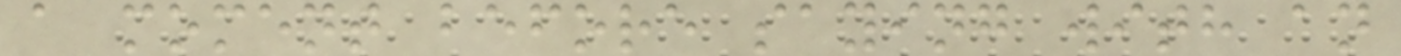a moment before saying with an
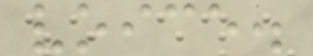voice.
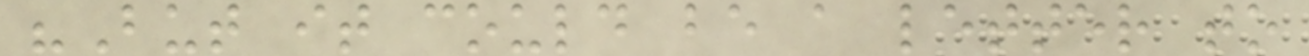"But it could be a letter to
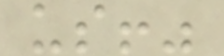us!"
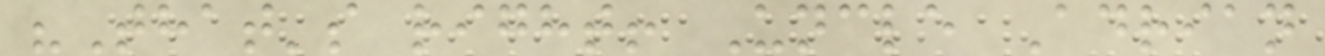"That's right! Uncle Adrian
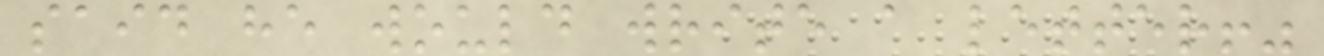said he would write a letter!"
